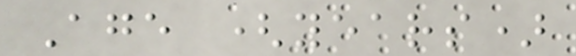Age (years)
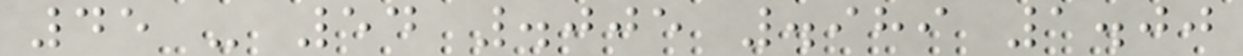45 - 54 .005 .989 1.00
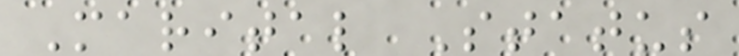Marital Status
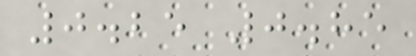0.25 0.85
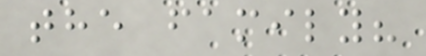the family?
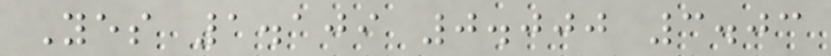Yes 1.109 0.000 3.03
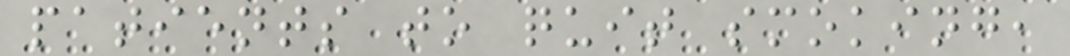patients to quit smoking,
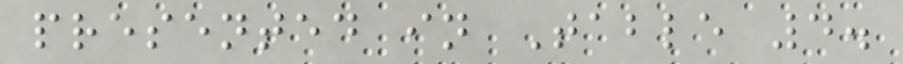presented in Table 4.
